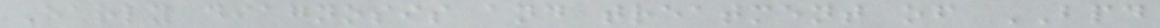Early diagnosis and treatment of BPD
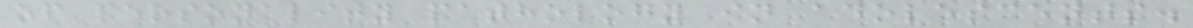of personality pathology in adolescents.
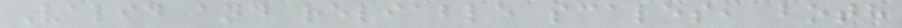Valid and reliable scales, both
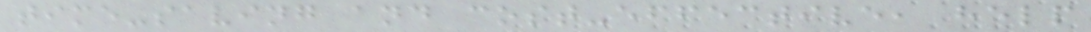time-saving and cost-effective, help
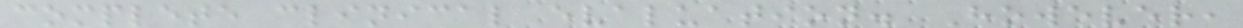complete clinical evaluation. However,
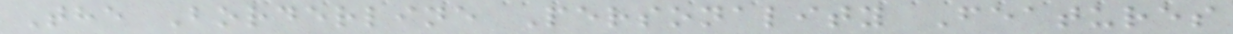The Borderline Personality Features
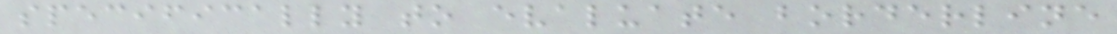specifically to evaluate borderline
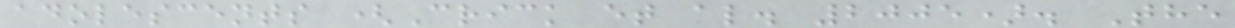adolescents (Crick et al. 2005). The
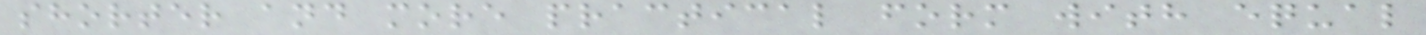shorter and more practical form with equal
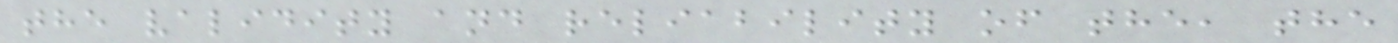the validity and reliability of the, the
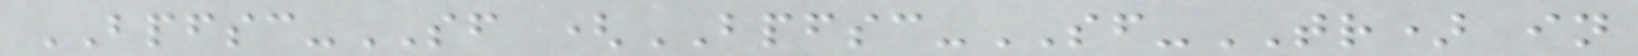BPFSC-SF (BPFSC-SF-TR) in
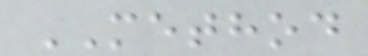METHOD
